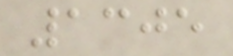1305
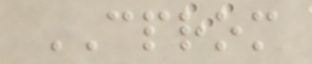CPROM
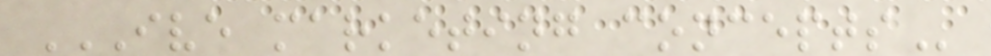IVE MARKETING CONCEPTS
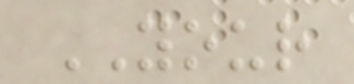YOUR
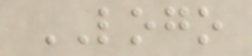LOGO
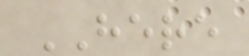HERE
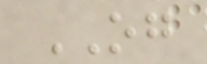OG
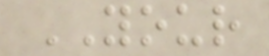YOUR
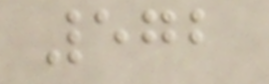572
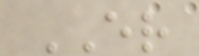ER
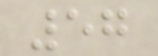57
